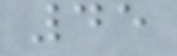45
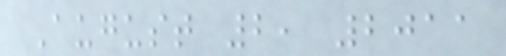August 2, 2011
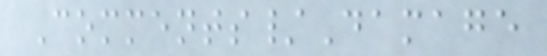Comments/Damage
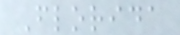Florida
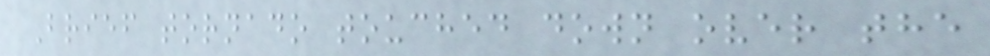Brief tornado touched down over the
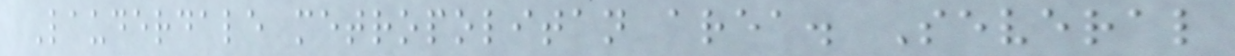Lauderdale metropolitan area. Several
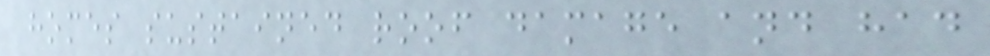homes sustained roof damage and had
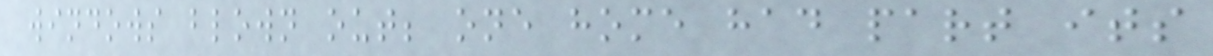windows blown out; one home had part its
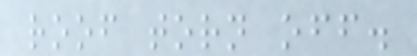roof torn off.
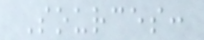Sources:
